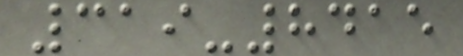319-8415
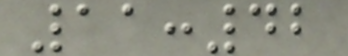11:42
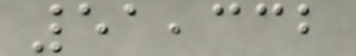51,332
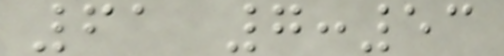61 7:53
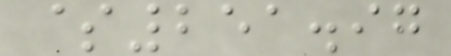$251.97
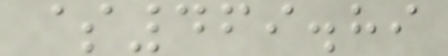$469.89
